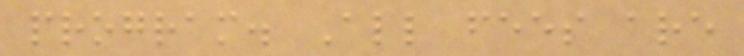program. All fees are
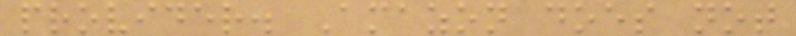provider. Amazon does not
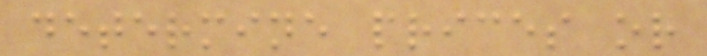determine prices or
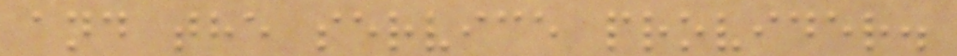and the service provider.
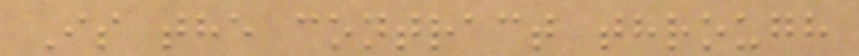Is the contract through
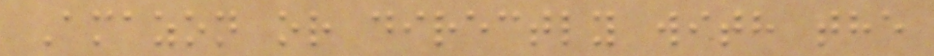Amazon or directly with the
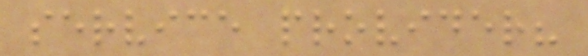service provider?
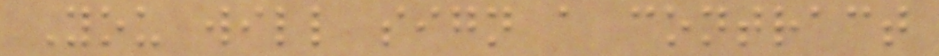You will sign a contract
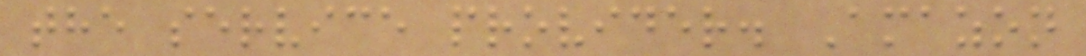the service provider. Amazon
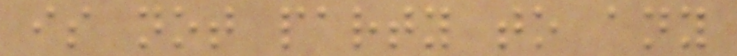is not party to any
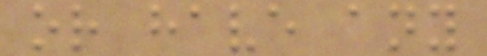or have any
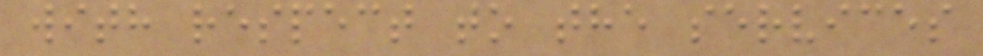with respect to the services
